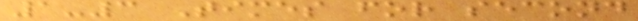1-3 Times for second
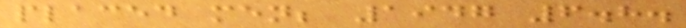placed men; 1947 6.8.
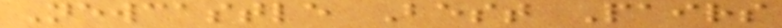Newcastle Best Pairs
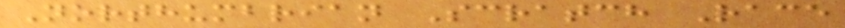Northumbrian Scratch Race
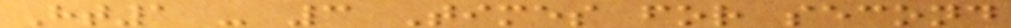Ht1 - 3 Times for second
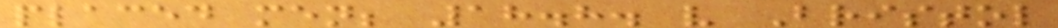placed men; 18.8. v Bristol
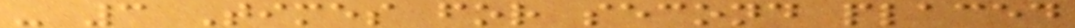- 3 Times for second placed
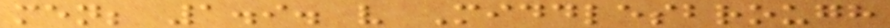men; 1.9. v Middlesbrough
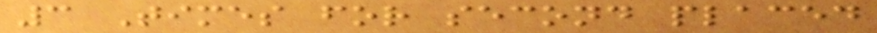3 Times for second placed
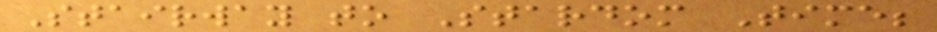Stairway to Stardom Time;
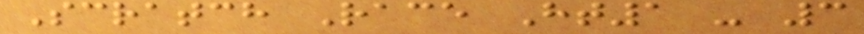Scratch Race Ht1 - 3
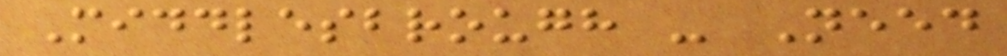Middlesbrough - Need
